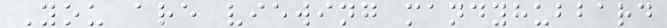You are viewing mandyhubbard
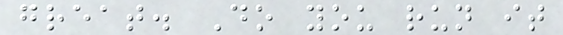great. Do you run it
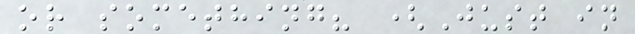or something? (Just in
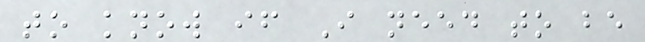to know if I need to be
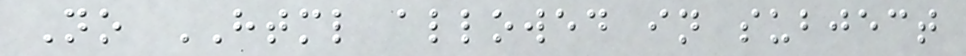No HTML allowed in subject
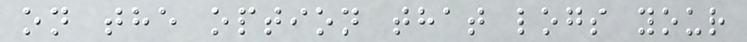on the option that logs your
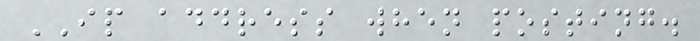IP address when posting.
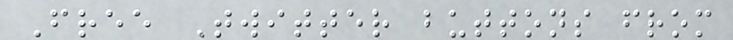Free Twitter buttons from
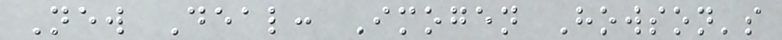New Deal: Imogen Howson's
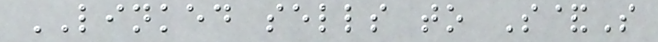LINKED sells to S&S
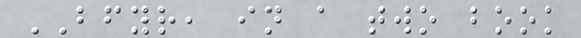BFYR, in a two book
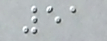51
